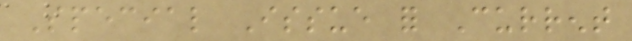Special Issue for Current
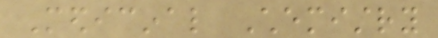Medicinal Chemistry
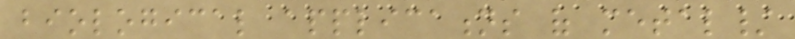biological applications of metal/
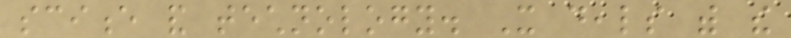science and technology. It deals with the
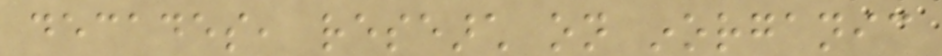decades, research on inorganic
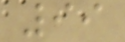99
